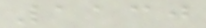1130
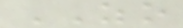ZO
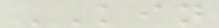KIN
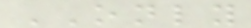ONLY
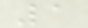1
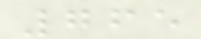765
